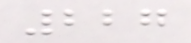227
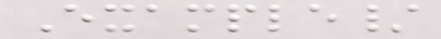Example/
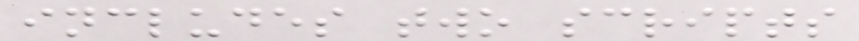includes two scripts
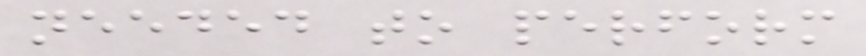needed to perform
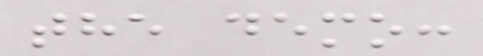the demo:
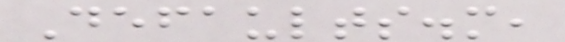Defaults.m,
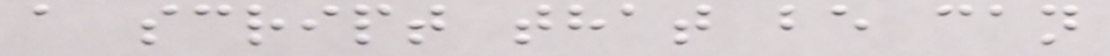a script that be can
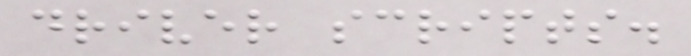driver scripts.
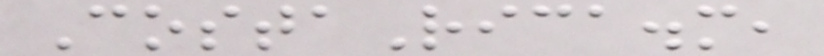CostaRica.m,
